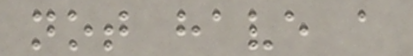not have a
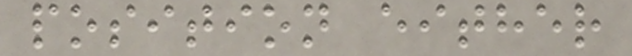position either
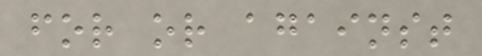for or against
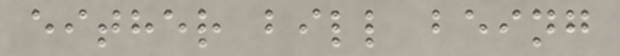either bill being
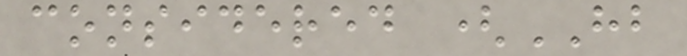considered (HB
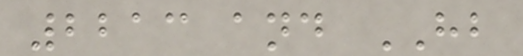2213 and HB
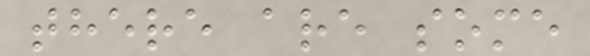there are some
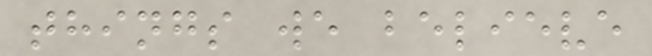things we believe
